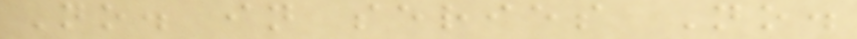No. in series No.
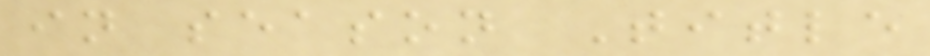in season Title
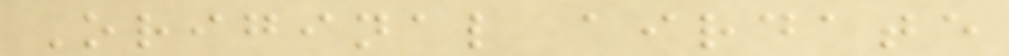Original airdate
